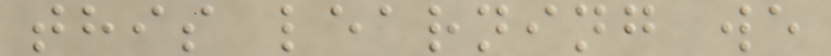this learning we
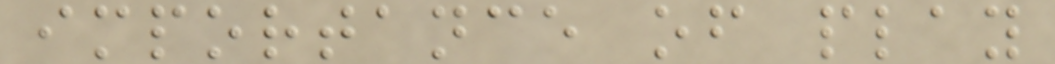importance of play
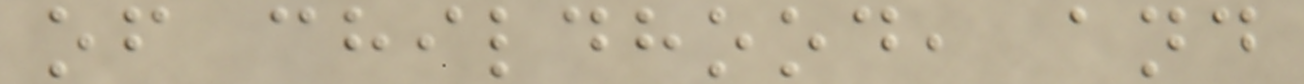of childhood, and
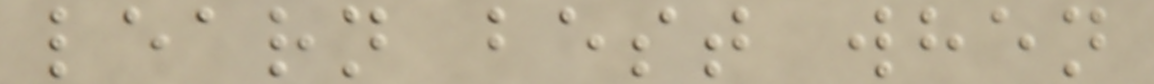learn best when
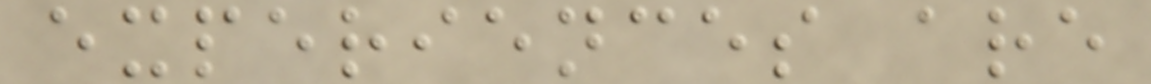experiences are
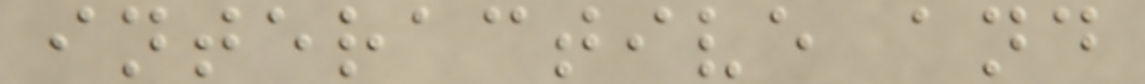interactive and
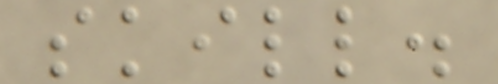skill.
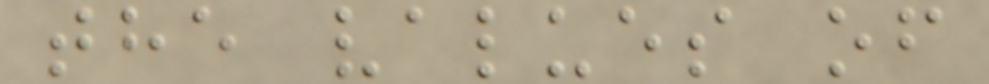the values of
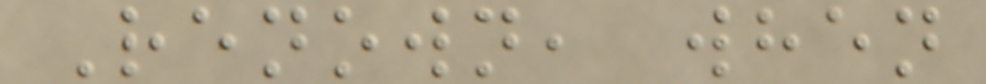Renown, when
